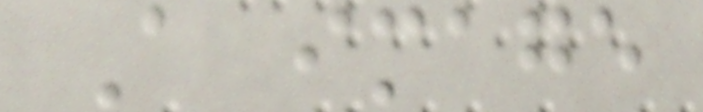A image
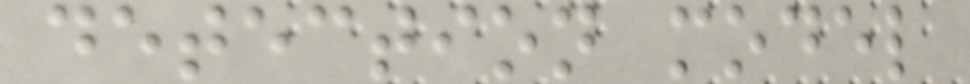detection model
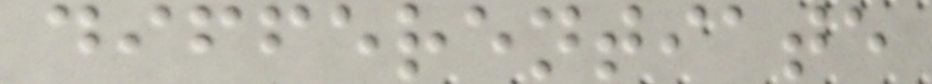differentiate
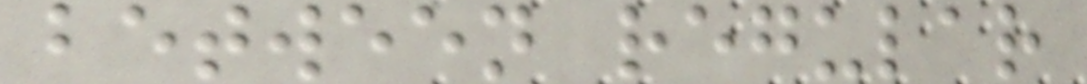between regular
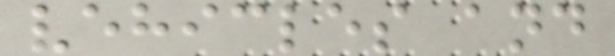vehicles and
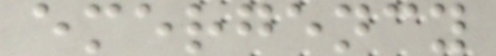emergency
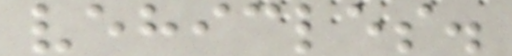vehicles.
